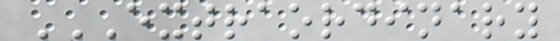EXTRAORDINARY
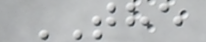THE
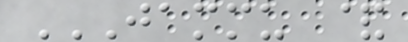JAMMU &
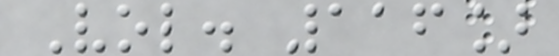Vol. 116]
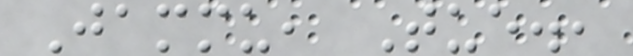Jammu, Tue.,
